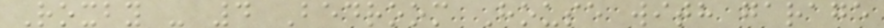Roxby - 4 Bedroom House with garage
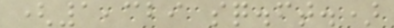(1,329 sq.ft.)
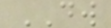DW
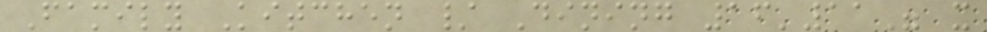Family Kitchen / Dining 16'11" x
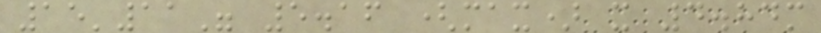15'11" 5.16 (max) x 4.84m
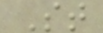St
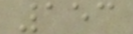153
